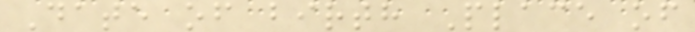Date of birth Place of
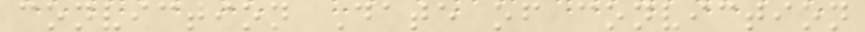conviction Date of conviction
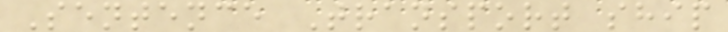Sentence Transport ship
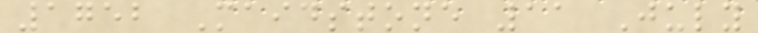1752 Maidstone 11 July
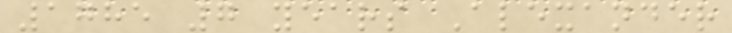1785 7 years Alexander
